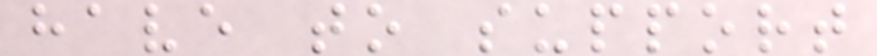have to support
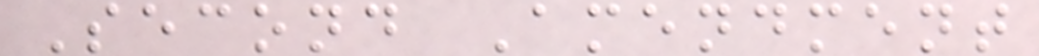Second Amendment
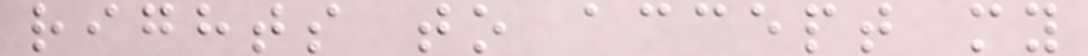rights to accept my
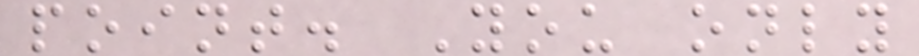point. You only
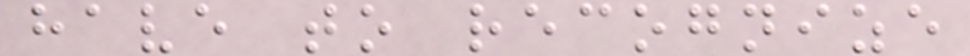have to recognize
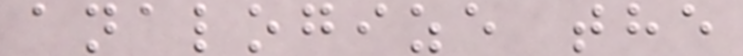analogize the
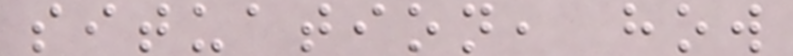situation, how
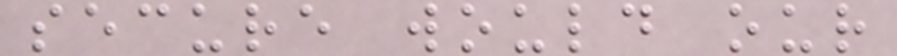secure would our
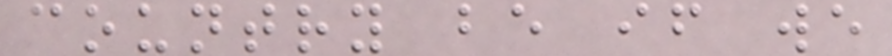country be if we
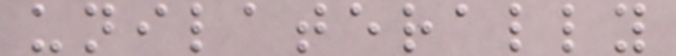unilaterally
